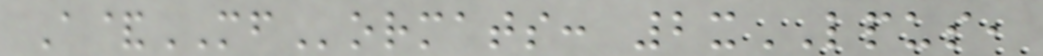A&MFormats: 2xLPUS,
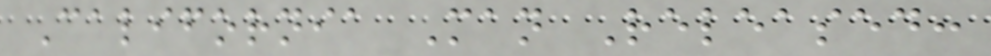California Man Released:
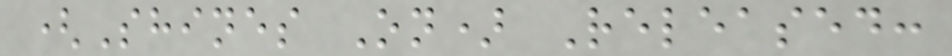(Shines On) Released:
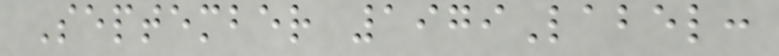September 1979Label:
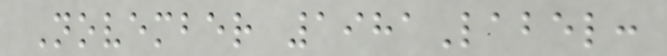November 1981Label:
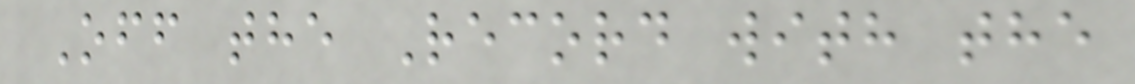Off the Record with the
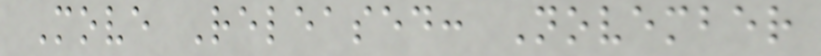Move Released: November
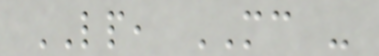LP, MC -
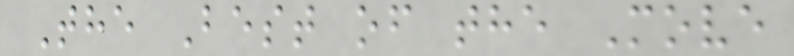The Best of the Move
